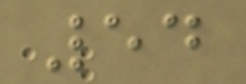54
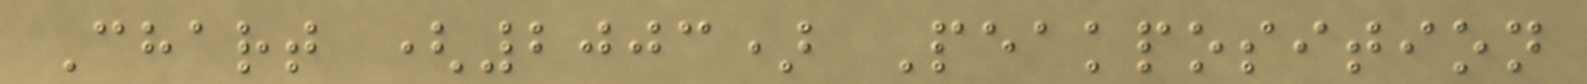Chart (2003) Peakposition
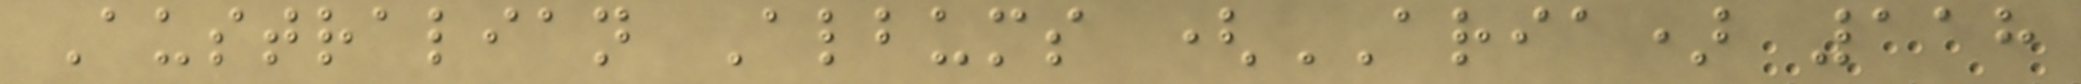Australian Albums (ARIA) 118
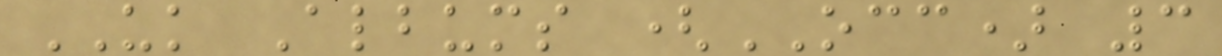UK Albums (OCC) 3
